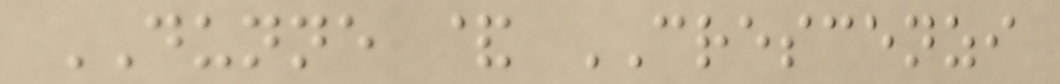DUNNE & CRESCENZI
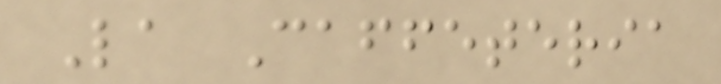La Caffeteria
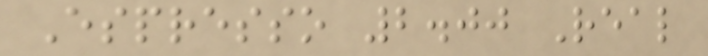Espresso 2.00 Real
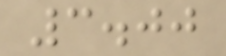3.00
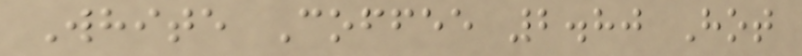White Coffee 2.80 Hot
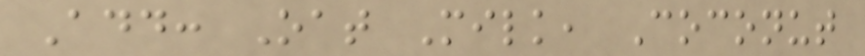Add: Oat Milk, Coconut
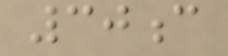30c
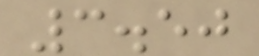3.50
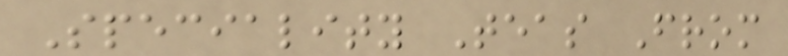Speciality Teas From
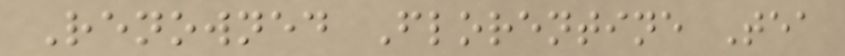Renowned Florentine Tea
